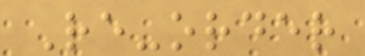Re-order
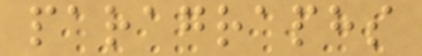paragraphs
